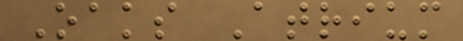Oaks Atrium
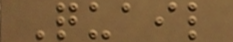Quail
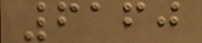6160
